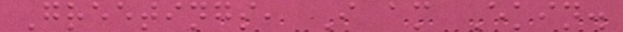Greetings, I am Ekin.
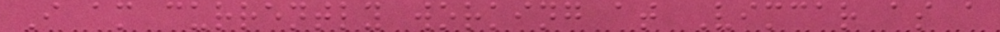I am currently working at Vimcar as a
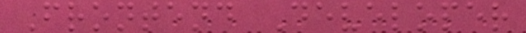Frontend Developer
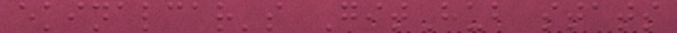ekinalcar's GitHub stats
